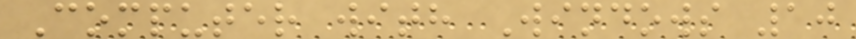Computer with Windows 10
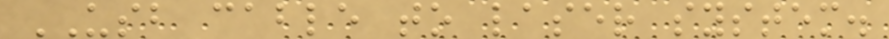USB cable to laser system.
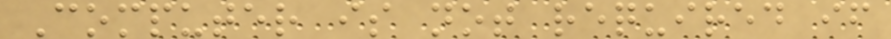Computer is not required if
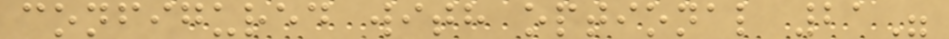configured with optional 21"
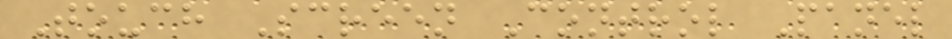Touch Screen Control Panel
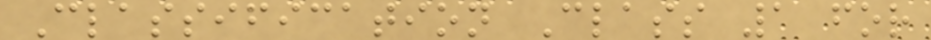Classification Class 1 for
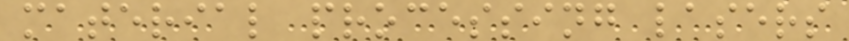material processing lasers
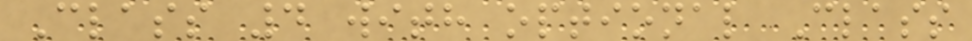Class 4 with optional Class
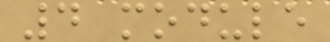4 module
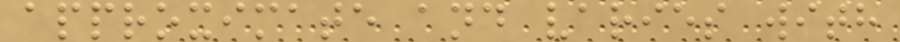approximate and varies with
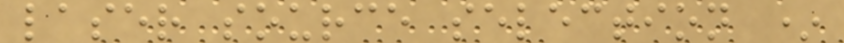laser source selection *
